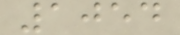1054
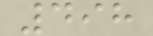498
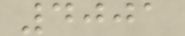4001
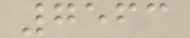7563
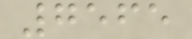7565
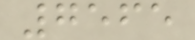7565
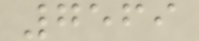7569
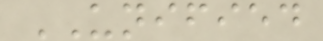UNIFIED
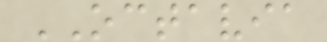OCTAVIA
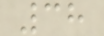38
